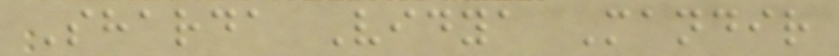Sharda Vidya Mandir
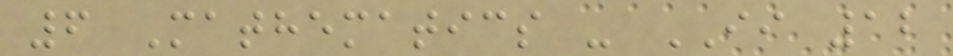6 Mathematics - II 12
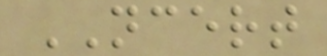NCERT
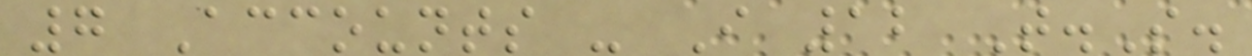7 Accounts - I 12 T.S.
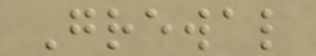Grewal
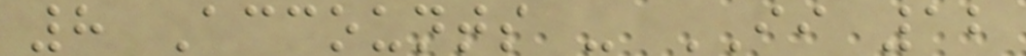8 Accounts - II 12
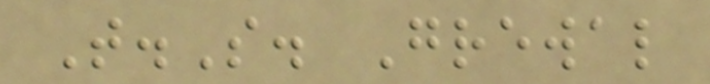T.S. Grewal
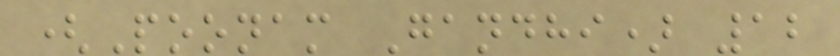(Poonam Gandhi) 12
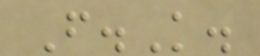F.K.
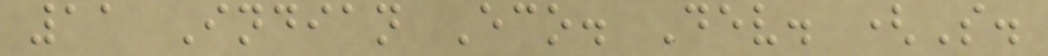11 Indian Eco. Dev. (S.
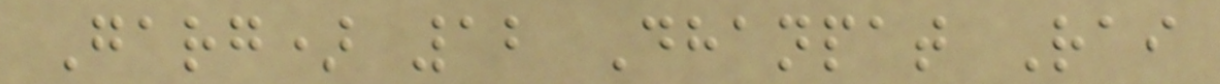Garg) 12 Dhanpat Rai
